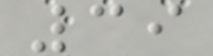39
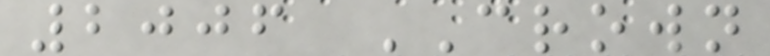2006 CROWN
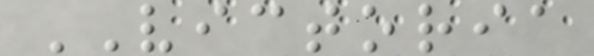VICTORIA
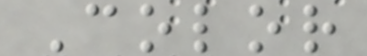Color
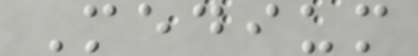Medium
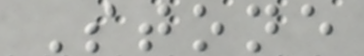Stone
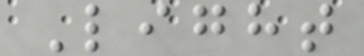Light
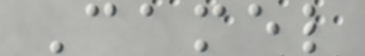Camel
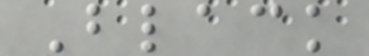Black
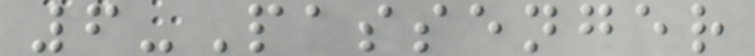6-Passenger
